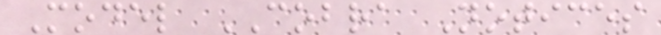Model COBRA Notices
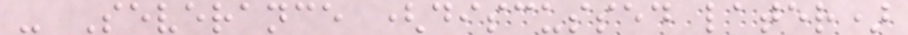- Severance (discussed later)
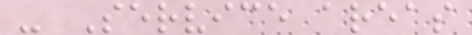- Service areas
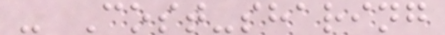- Cost-sharing
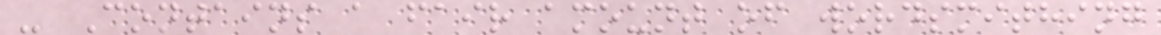- Contains a fair amount of wordsmithing
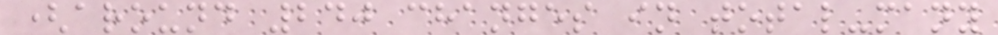(around 240 changes in total-many
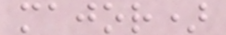major)
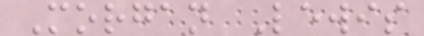Morgan Lewis
